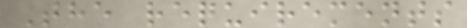The requirements
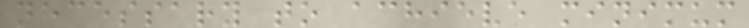necessary to achieve minimum
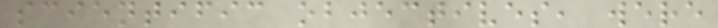scientific objectives, were
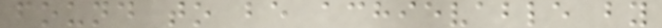found to be achievable by
